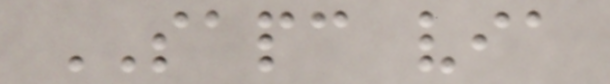SAPC via
